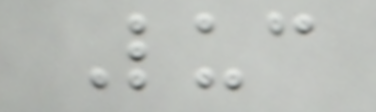Luc
